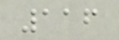116
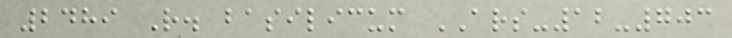2489 R. basilicum ARS-12-703
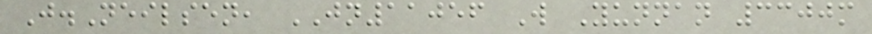J.Neilsen, JN11056 W Yunnan 3300m
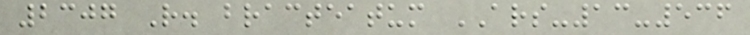2307 R. bracteatum ARS-13-536
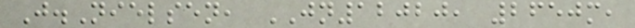J.Nielsen, JN12020, 2650m,
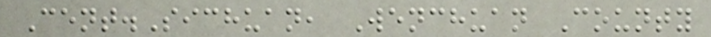Cent.Sichuan, Wenchuan County
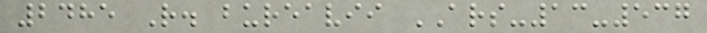2485 R. bureavii ARS-13-537
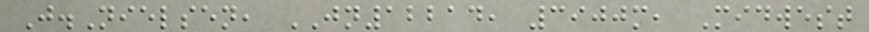J.Nielsen, JN12214, 3900m, Midwest
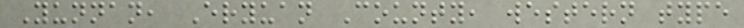Yunnan, Eryuan County, western type
